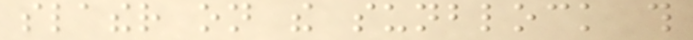slather on the sunblock this
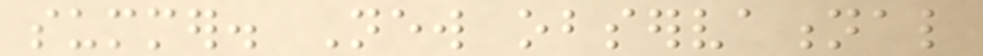summer. New observational
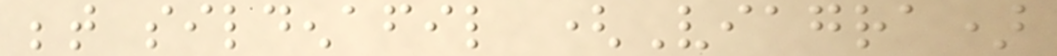between sildenafil (Viagra)
